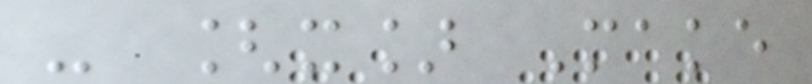- [x] Make
